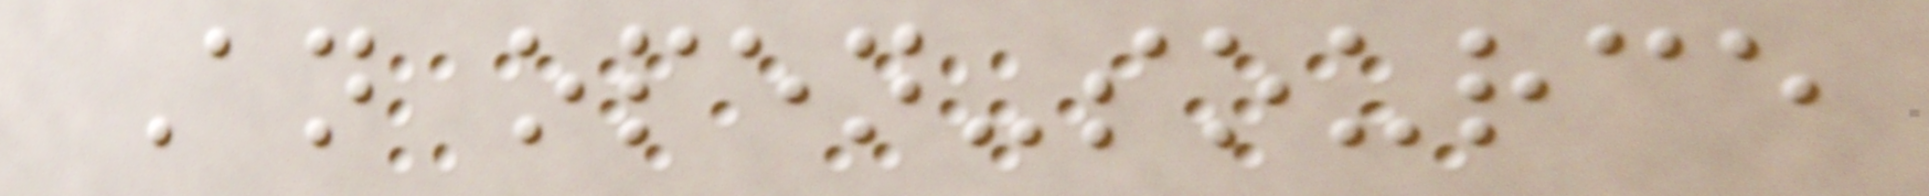An open-source
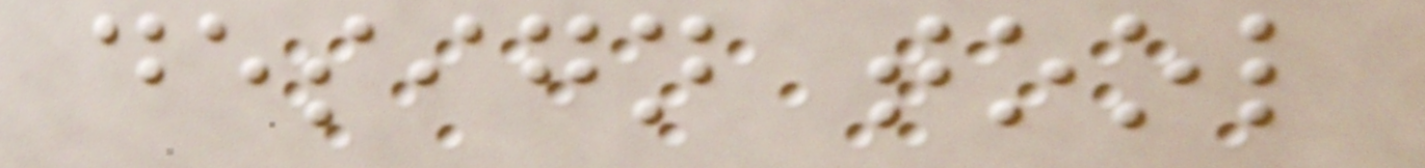design tool
